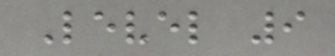Level 9
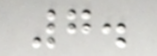7.
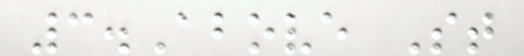3.Above St
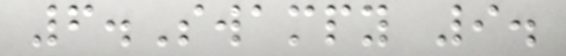6.Swampy 9.
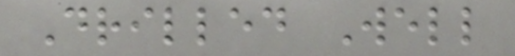Drilled Well
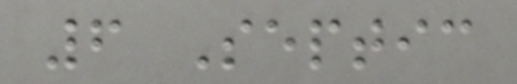6 Septic
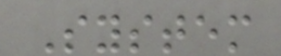System
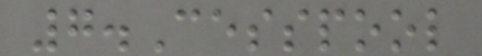7.Cesspool
